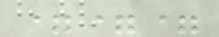===
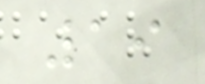19
